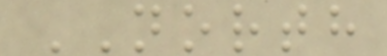NORTH
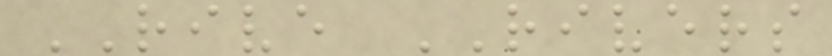RIVE RIVERS
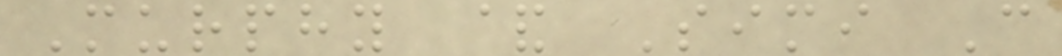Murphy & Simi C
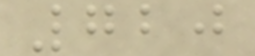720
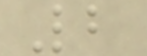2
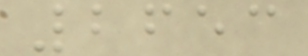2653
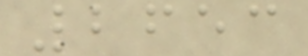2653
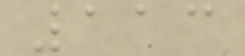113
